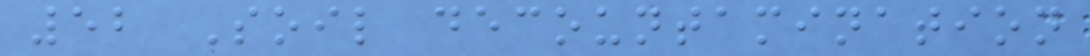52 Soil decountamination
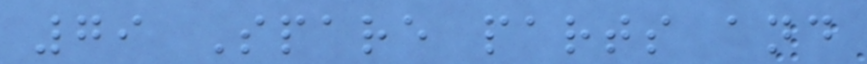79 Spare parts and
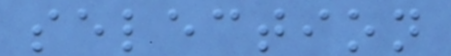selection
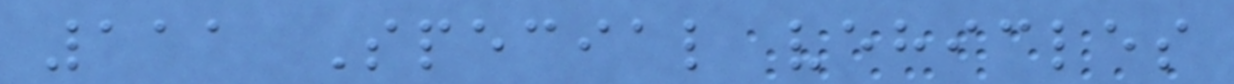111 Special vehicles
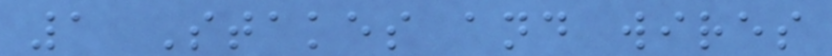1 Stakes and wires
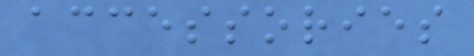accessories
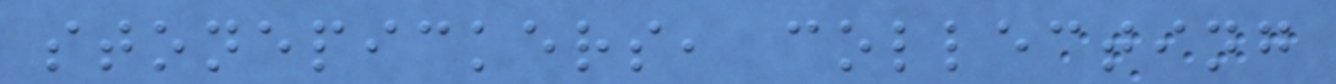stonepickers, collecting
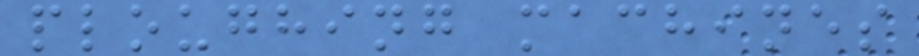ploughing machines
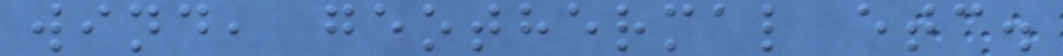wind, geothermal etc.
